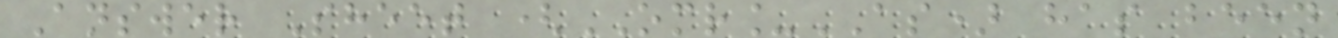Answer Sheet (OMR_AS) has been
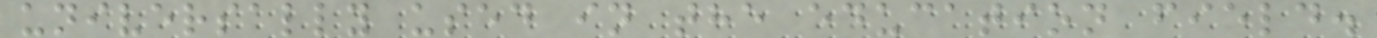universally used in the education field.
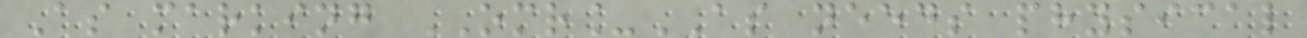As marking OMR_AS needs physical
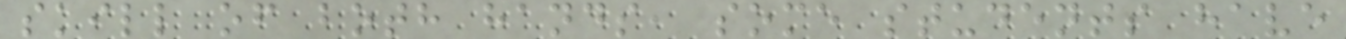skill of both hands, some students have
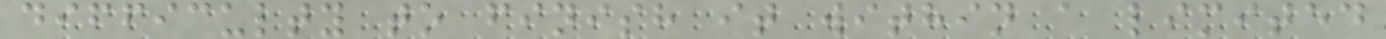difficulty to finish it within a limited
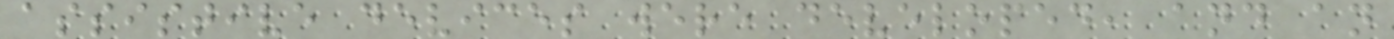assistive devices were developed, and an
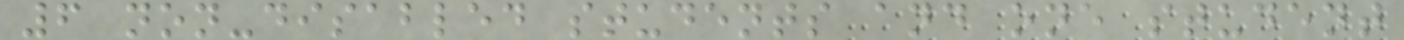6 non-disabled students and one student
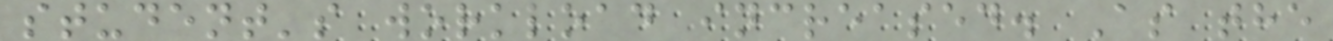student's workload increased. As the
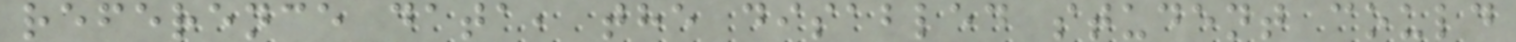reference data, the disabled student could
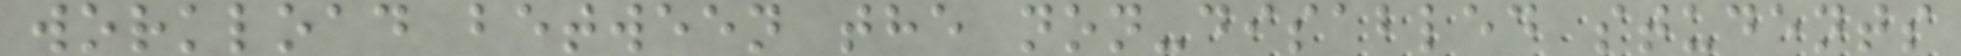workload between the non-disabled students
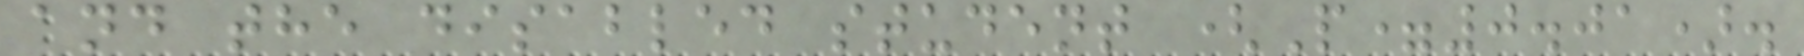and the disabled student (P=0.01).
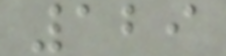129
